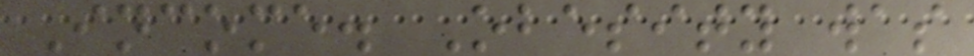Income. Obesity was
